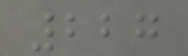227
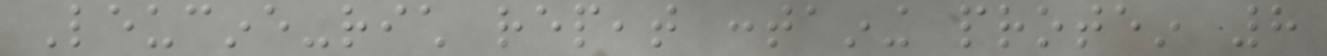Leucine-rich repeat containing protein 8
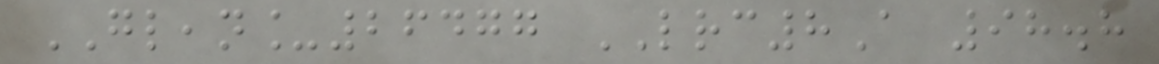GLEAN_26477 LRC8A 98.8
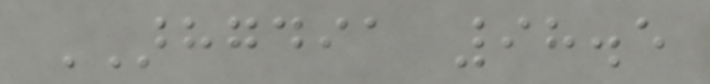ARHGDIA 98.5
